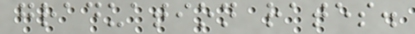graduation rates.
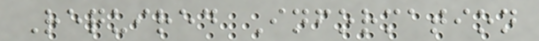Required Information
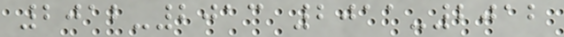2012-2013 2011-2012
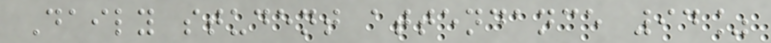Daily student attendance 94%
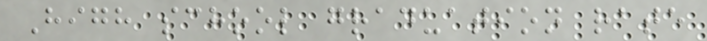High school graduation rate
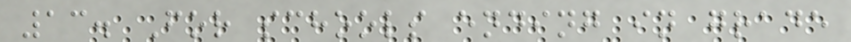13. For schools ending in grade
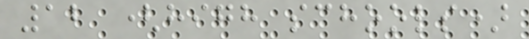12 (high schools)
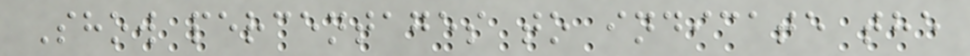Show percentages to indicate the
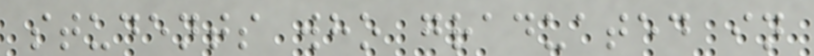students who graduated in
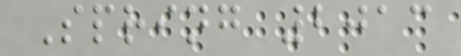Spring 2013
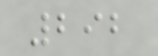292
